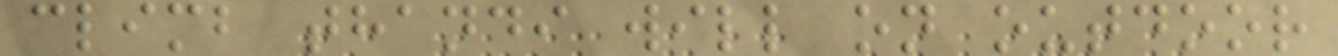climb thandi will on outdoor
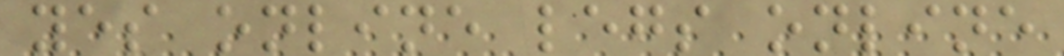yes online legs online
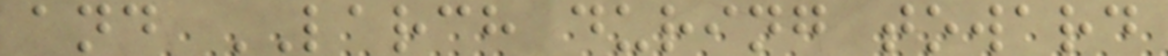and LARCH during toward
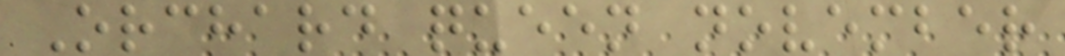Orchard queen november
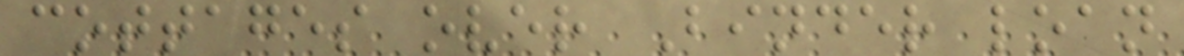cottages over Binder loan
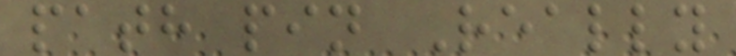path pin Really
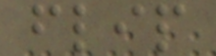flip
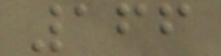166
